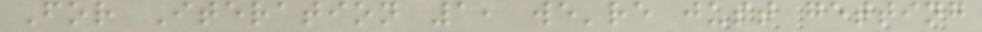For Iteration 1, we're just getting
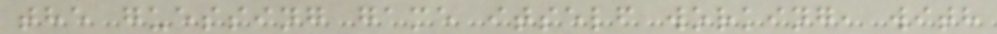the guessing game itself working, with
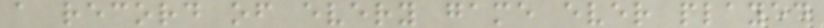a record of every game ever played
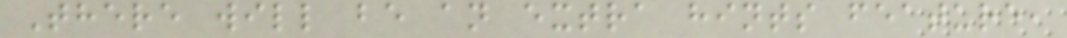There will be an extra hints feature,
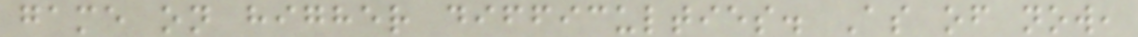game on higher difficulties. As of now,
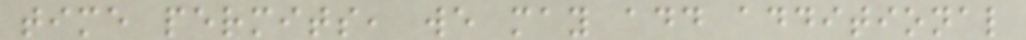time permits, we may add additional
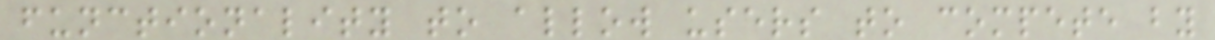functionality to allow users to compete by
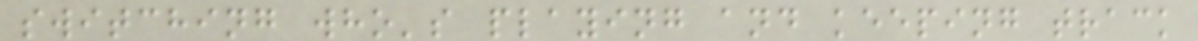switching who's playing and keeping track
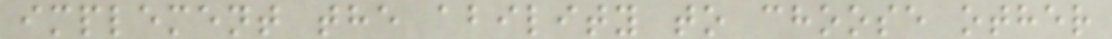implement the ability to choose other
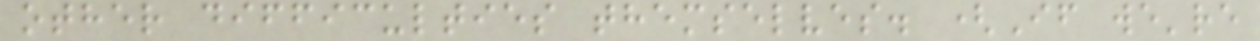other difficulties themselves. (If we're
